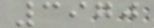3970
